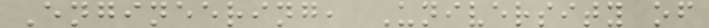Engineering, University of
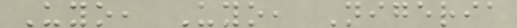Uyo, Uyo, Nigeria
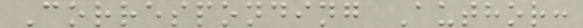Corresponding Author:
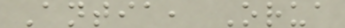Antia, Orua
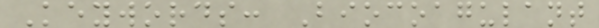Keywords: Biocoagulant
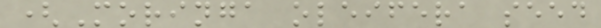(Moringa oleifera seed
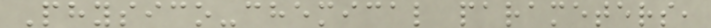Physico-chemical parameters,
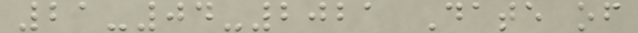21-04-2021 Date of
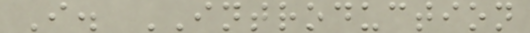I. INTRODUCTION
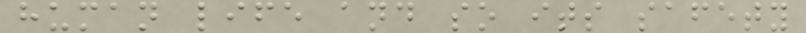human life and so its safety
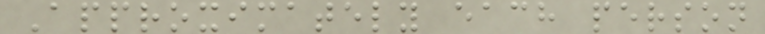Approximately each person
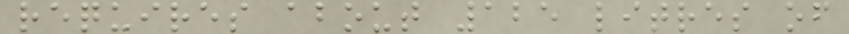requires about 125 litres of
